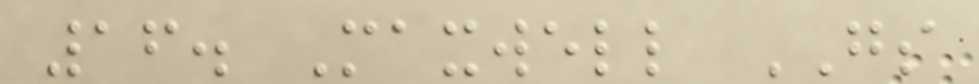16. Maxwell GS
